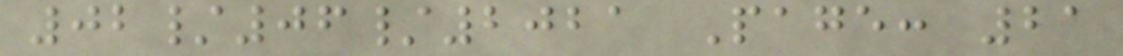02/06/2021 Page: 21
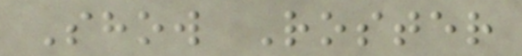Show Roster
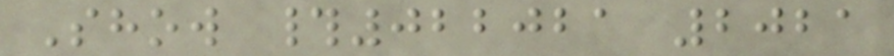Show #022021 2021
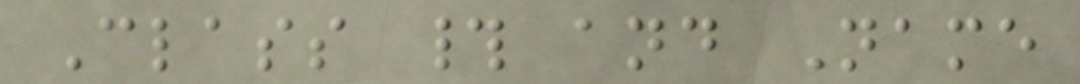Class # and Name
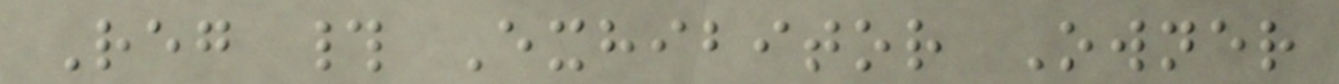Reg # Exhibitor Owner
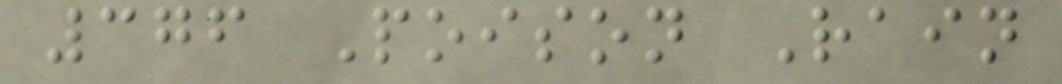376 Poison Rain
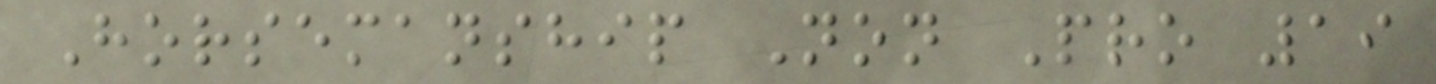Horsemanship Non Pro 19
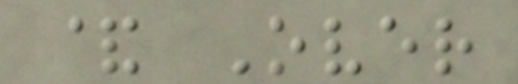& Over
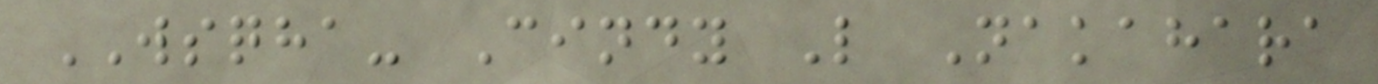WSQHA- Cindy L Nakahara
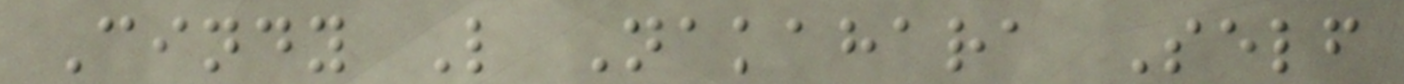Cindy L Nakahara Self
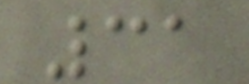31
